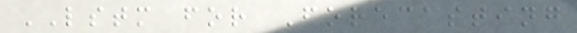LSTM for Forecasting
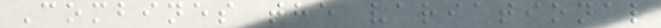Combines the variational
